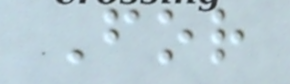For
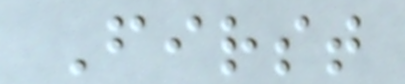First
